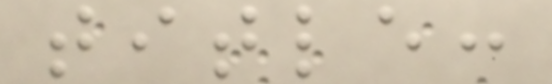title:
